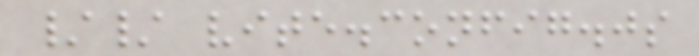// vite.config.js
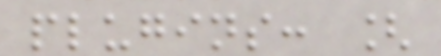plugins: [
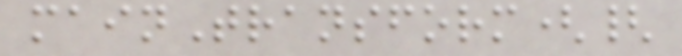mainTransform({
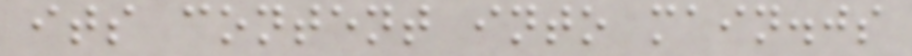its content into main.js
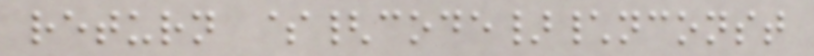return ${code}\nconst
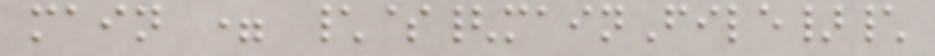main = \${mainFile}\
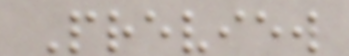Preview
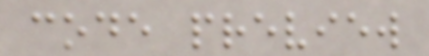code preview
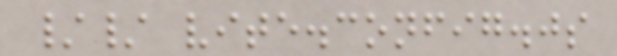// vite.config.js
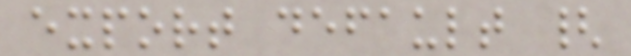export default {
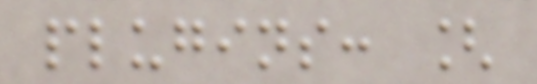plugins: [
